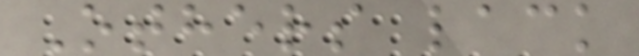Others lack
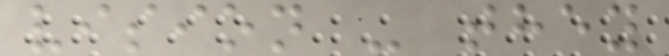vision - they
